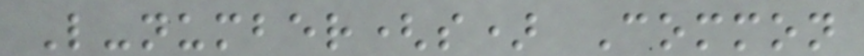L-number(s) Common
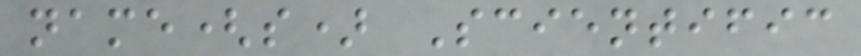name(s) Scientific
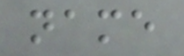name
